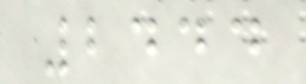2444
